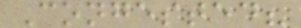Congested?
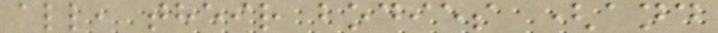all, their bodies (and
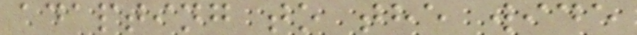adapting to the wide
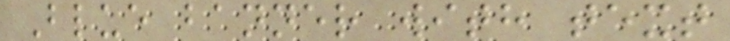Blue banner with text
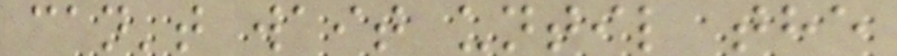can't wait until the
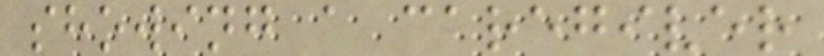showing a caregiver
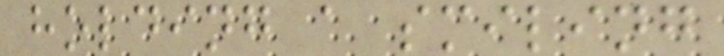holding a smiling
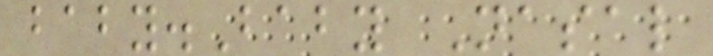baby.Baby Nasal
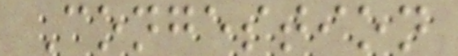Congestion
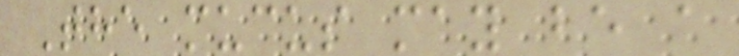The mucus may be a
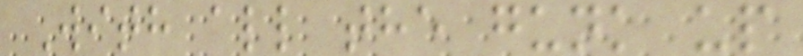With all the gunk up
